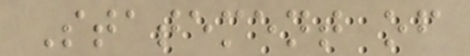Statement of
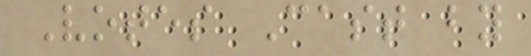Votes Cast by
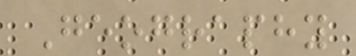Geography
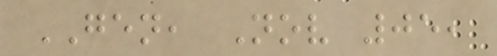GEN, Nov 05,
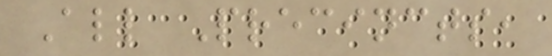All Precincts,
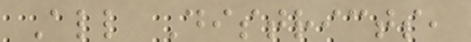All Districts,
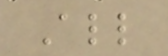All
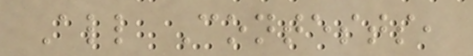All Contests,
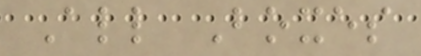All Boxes
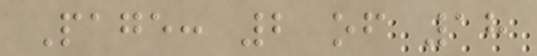Page: 2 of 18
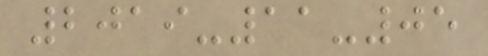2019-11-05
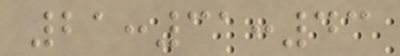21:31:43
